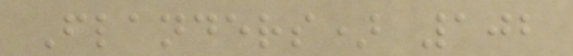Flanders) 102
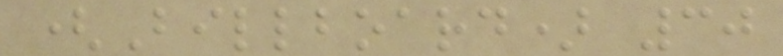(Billboard) 30
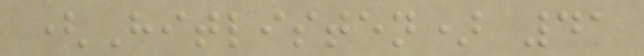(Hitlisten) 41
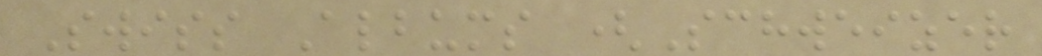Swiss Albums (Schweizer
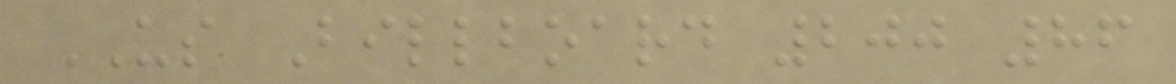US Billboard 200 86
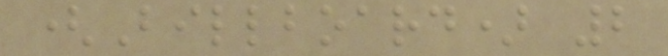(Billboard) 2
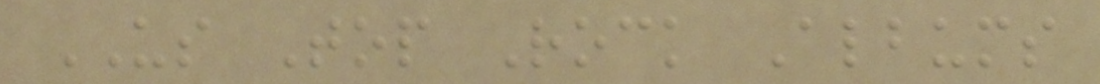US Top Rock Albums
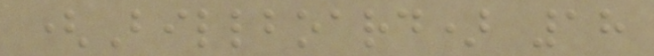(Billboard) 18
